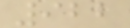922
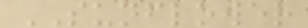SUNFLOWER
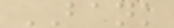BANK
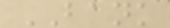BANK
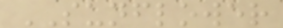SUNFLOWER
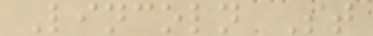Lincoln St
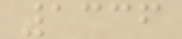1336
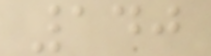140
